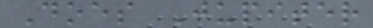Does Jupiter
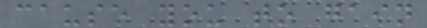cause you to gain
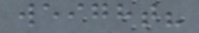weight?
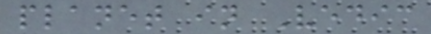planet in Vedic
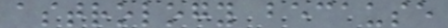astrology because
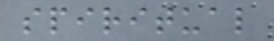spiritual
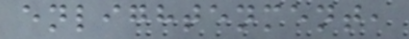enlightenment,
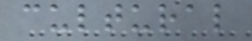cultural
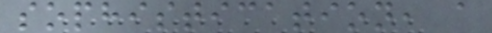sophistication, a
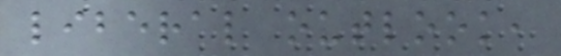liberal outlook,
